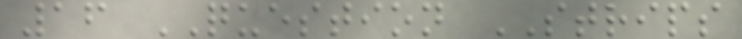16 QUESTION STRIPS
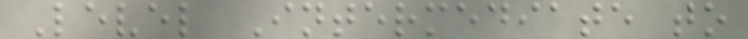Level Intermediate to
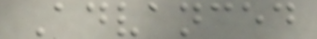Advanced
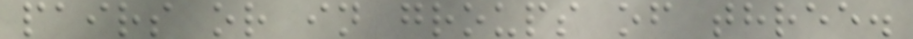pairs or in groups of three.
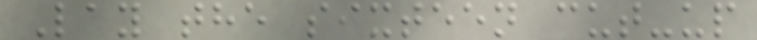Lay the sixteen cut-up
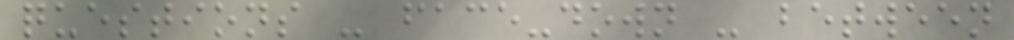questions - face-down - between
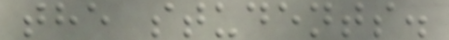the students.
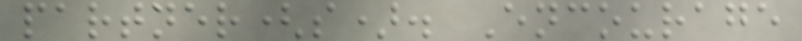partner(s). Encourage
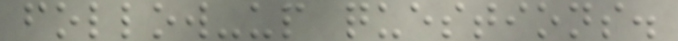follow-up questions.
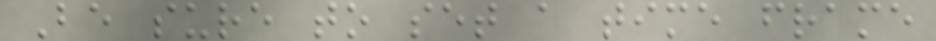Be sure to set a time frame
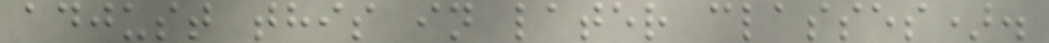adjust this in later classes).
